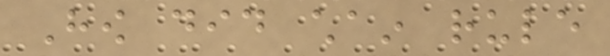How did chain rule
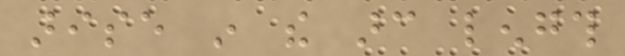arise in the arc length
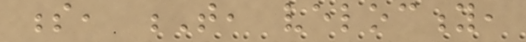s, T, velocity,
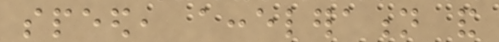speed, acceleration and
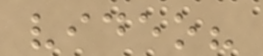video?
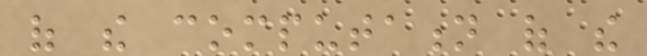of the computation of the
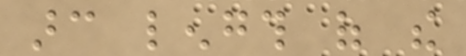arc length of the
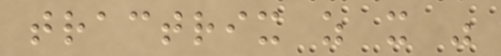tractrix as it was
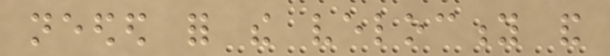needed for the velocity and
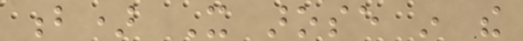b) It arose in the
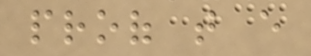proof that every
